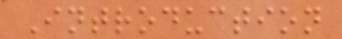Introduction
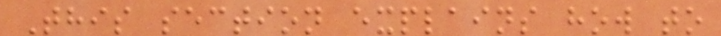This section explains how to
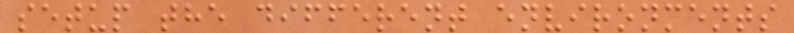setup the different environments
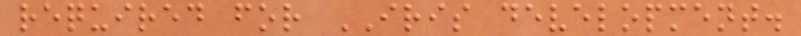required for IRIS development.
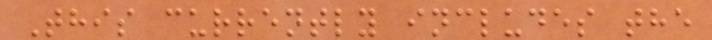This currently includes the
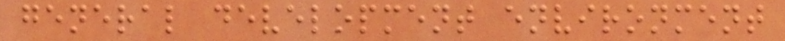general development environment
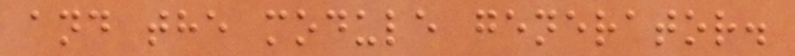and the module generator.
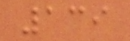139
